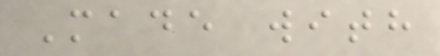Made with
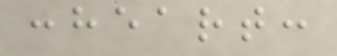:heart:
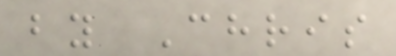by Chris
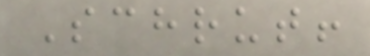Schrut!
